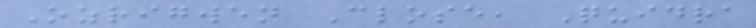Ozrigwen Close, Quidra
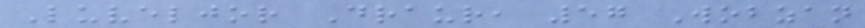Luveljor Draur, 57 Wobzan
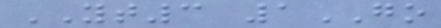YT3 1GO
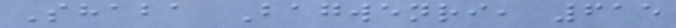Shaba Bagwenri, 615
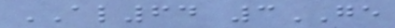AL64 3GE
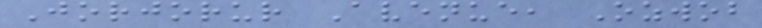Jorjorur Avenue, Ozwob
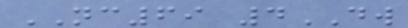NC69 4DW
